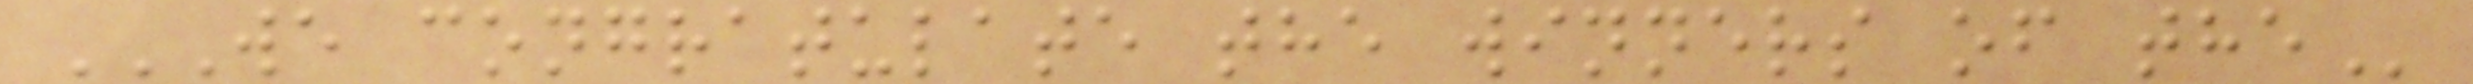WE CONGRATULATE THE WINNERS OF THE
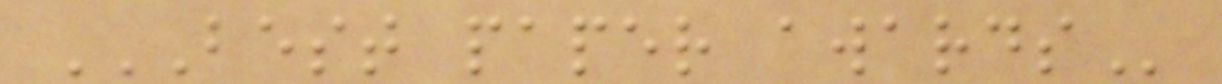BEST PAPER AWARDS
